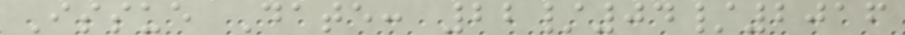Issue Date: 22/04/2016
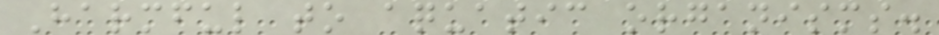Harmful to aquatic organisms.
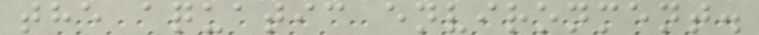the aquatic environment.
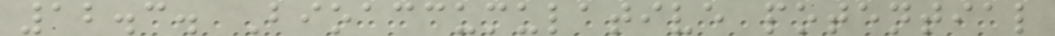12.3. Bioaccumulative potential
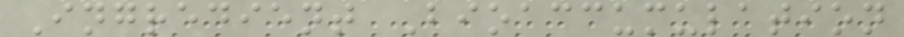Ingredient Bioaccumulation
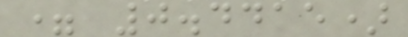= 0.4415)
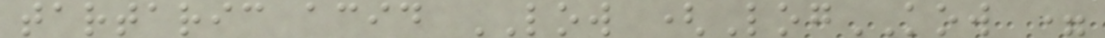tartaric acid LOW (LogKOW =
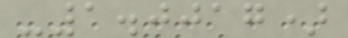-1.0017)
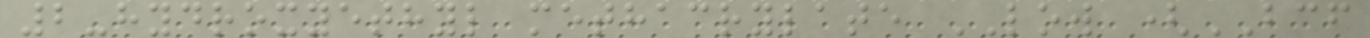2-hydroxyethyl methacrylate LOW (BCF
